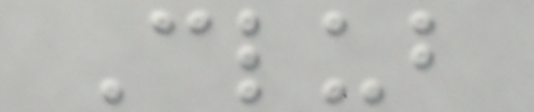Club
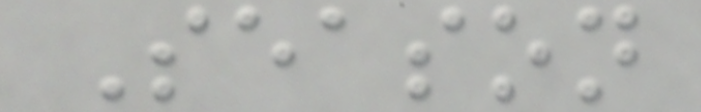Season
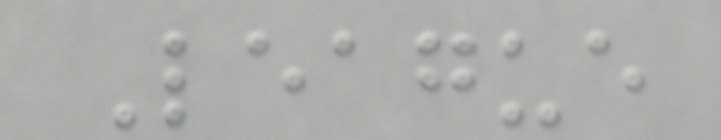League
